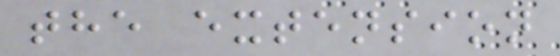the extension
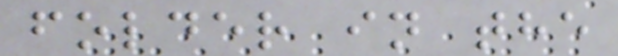folder in the
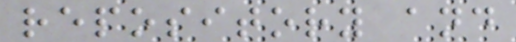repository and
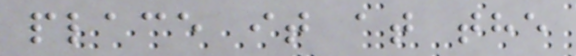place it at the
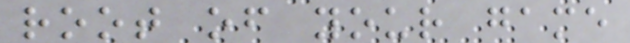root of your game
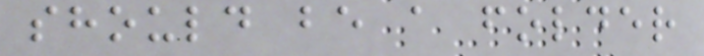should be a folder
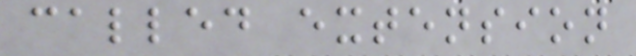called extension
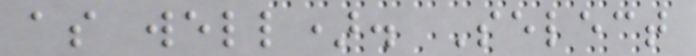as well). Select
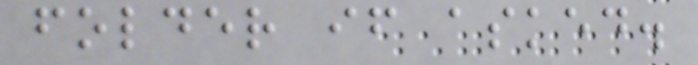folder if asked.
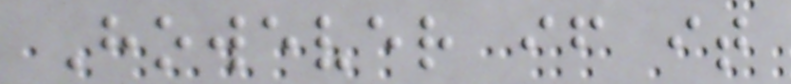However if it
